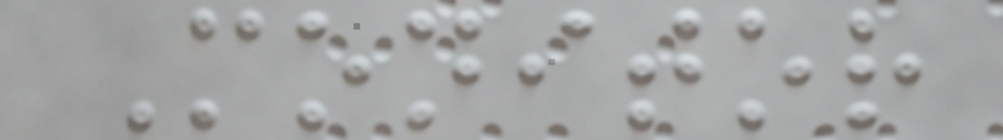Monitor
